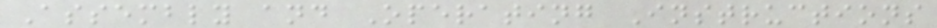Assembly and Operating Instructions
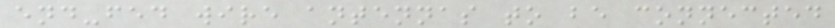end-fed wire antennas to be connected
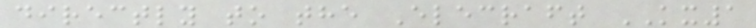directly to the Elecraft KX1
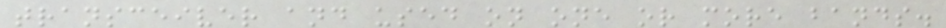transceiver and used on one or more bands.
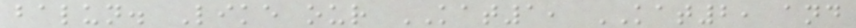balun. Like our KAT1, KAT2, and
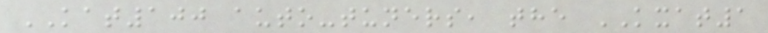KAT100 auto-tuners, the KXAT1
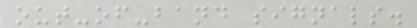out-of-band signals.
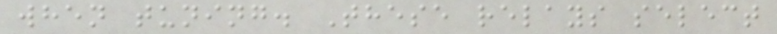when tuning. These relays select
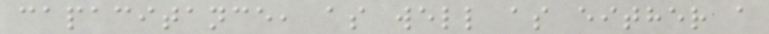capacitance, as well as either a
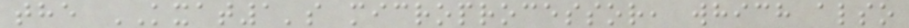the KXAT1's microprocessor, which also
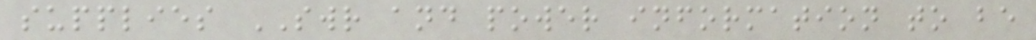supplies SWR and power information to be
